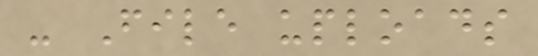- File uploads
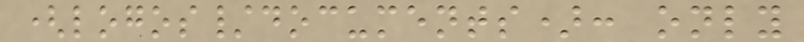(logos/documents): only
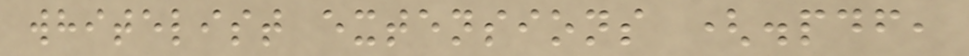whitelist extensions (.pdf,
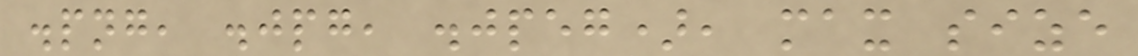.png, .jpg, .jpeg), max size
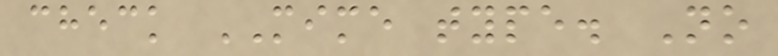check MIME type. No
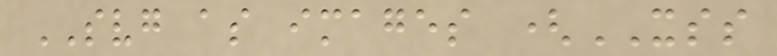SVG as images (XSS
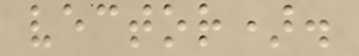vector).
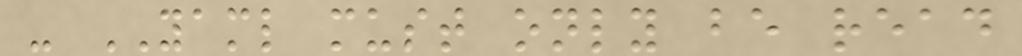- YAML must only be read
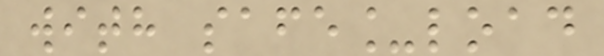with safe_load
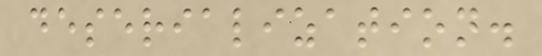deserialization.
